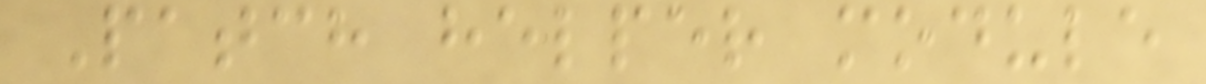Patch helper module
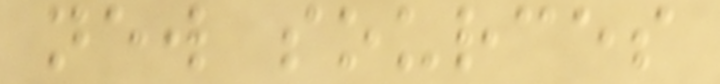new sources
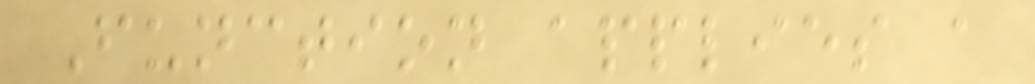Function applies a
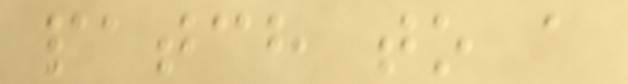patch to a
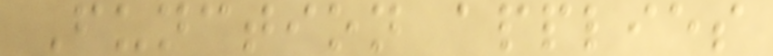Function applies
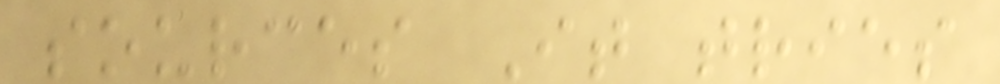sources It tries
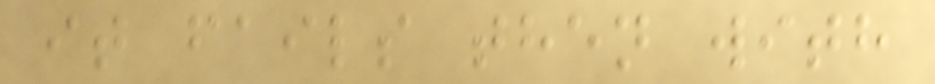it fails then with
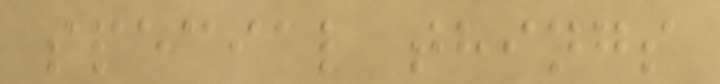special things
